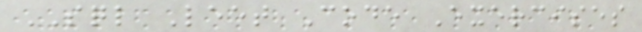SQL Leet Code Exercises
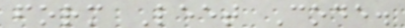form Leet Code.
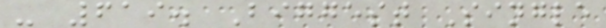- 619. Biggest Single
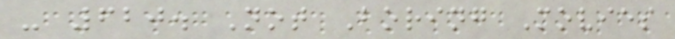- 620. Not Boring Movies
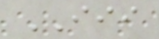III
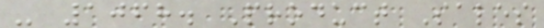- 1068. Product Sales
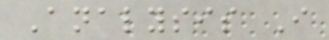Analysis I
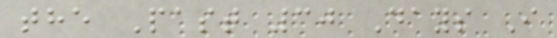the Past 30 Days I
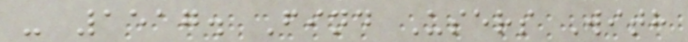- 1517. Find Users With
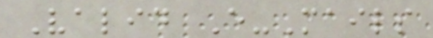Valid E-Mails
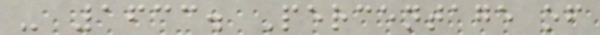- 1633. Percentage of
